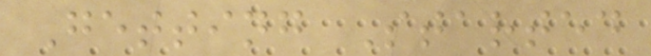Getting Started
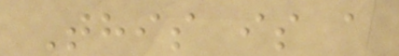This is a
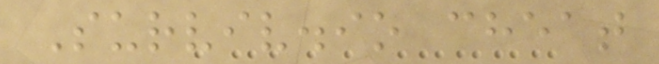Surviv.io cheat
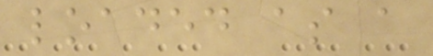loaded as a
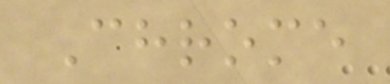Chrome
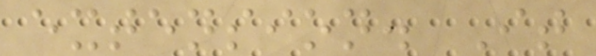extension. It
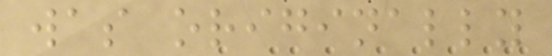was originally
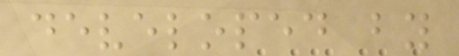developed by
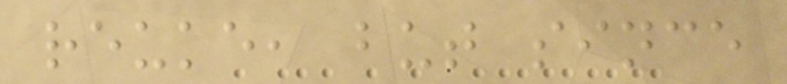reuke, but since
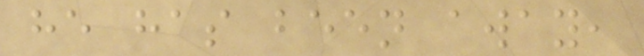he has been away,
